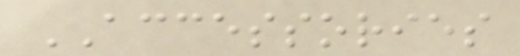ACCESSORIES
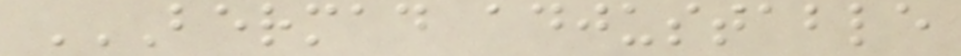BERMAD ADJUSTABLE
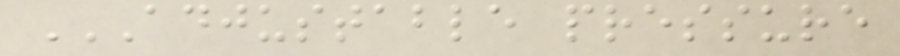ADJUSTABLE PRESSURE
